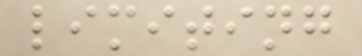limiting
